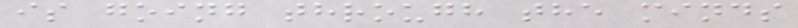is going through the minds
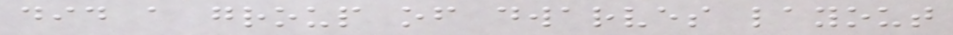did a group of dwarves layout
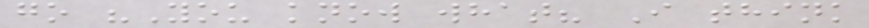go "You know what? I think
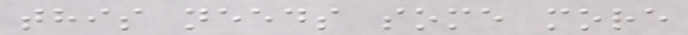this needs some more
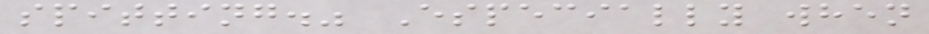spitting." Especially when
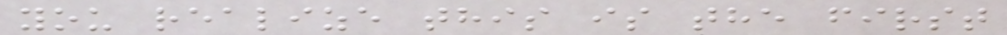you realize this is the first
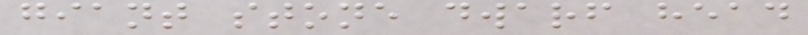giant stone dwarf head
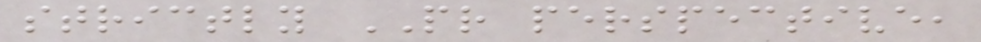strictly PR perspective,
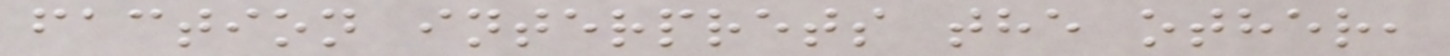faction interprets the other,
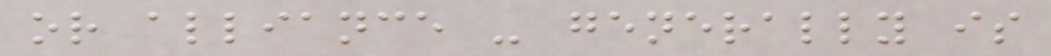or alliance - generally is
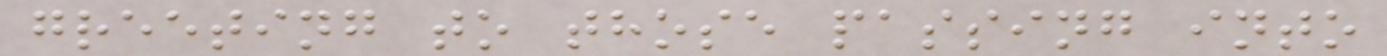greeting to those passing into
